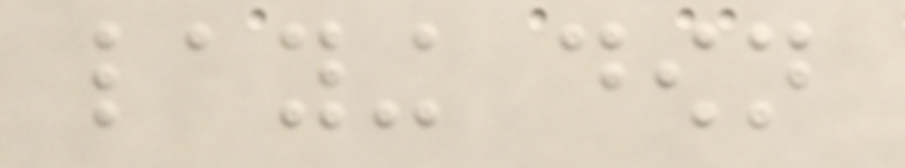laying down
